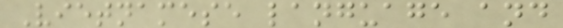Vietnamese language and
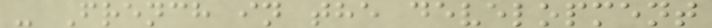- French in the development
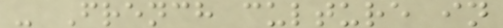- French culture in
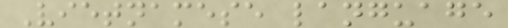Vietnamese language
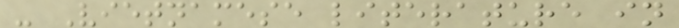- Vietnamese literature in
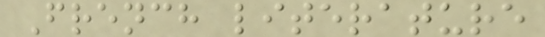French literature
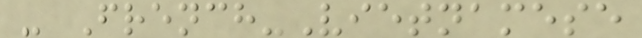- French-Vietnamese
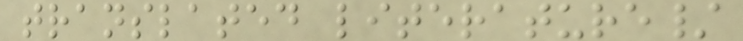translated literature/
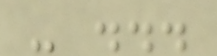- ...
